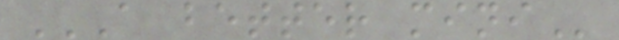A BETTER MINI
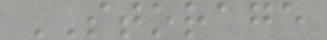STORAGE
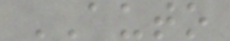AUTO
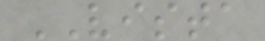VISTA
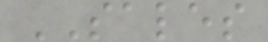SALES
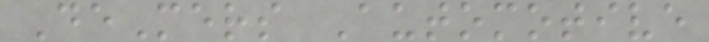DeMers Automotive
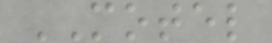MOTEL
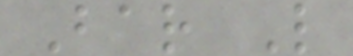Bar L
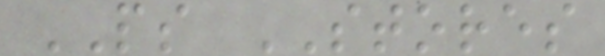PS STORES
